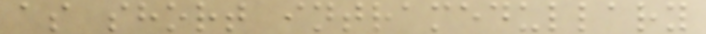as short intramedullary
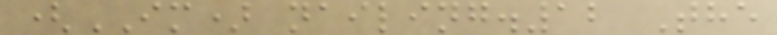(IM) nailing.12 The
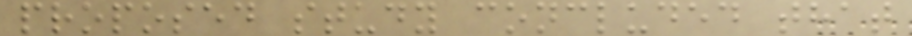proposed study concluded that
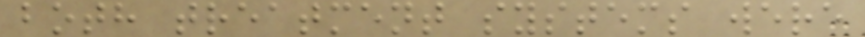both treatment systems were
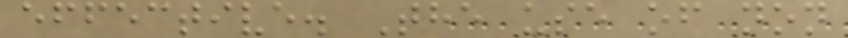effective. The use of non
